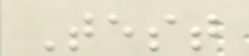Test
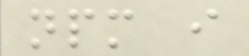npm i
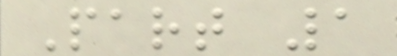Part 1
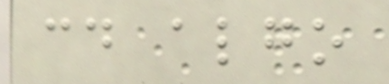cd algo
